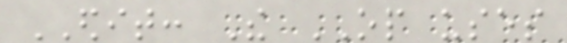EDIT: The OP uses
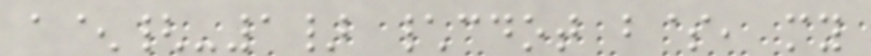a^{-1} \cdot b$, my
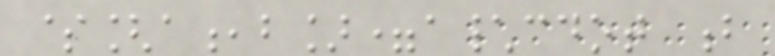$[a,b]=a\cdot b
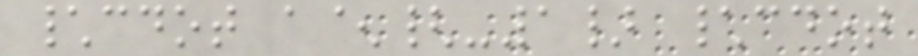\cdot a^{-1} \cdot
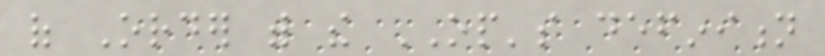of Order with the OP's definition
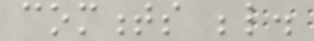comments below.
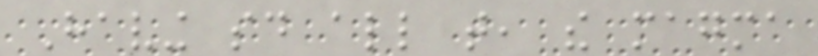Having said all that, the magma
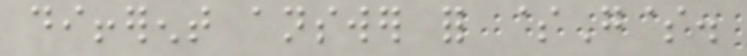different answer for $G$.
